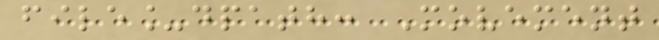file_dpath: Movement
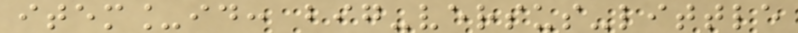item_id: big-versus-little
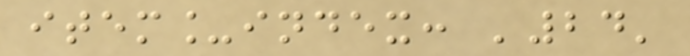item_index: '24'
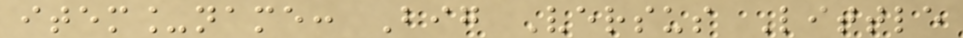item_name: Big Versus Little
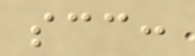scc:
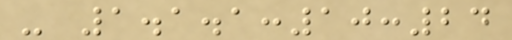- 1.1.1:10:24
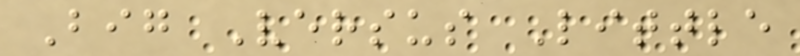Big Versus Little
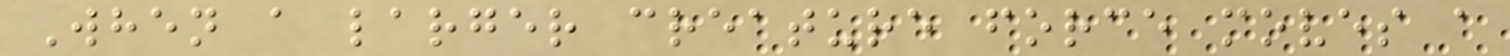When a larger creature force moves a
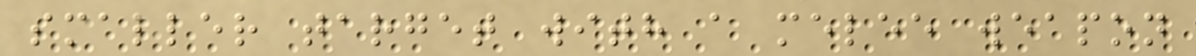smaller target with a melee weapon
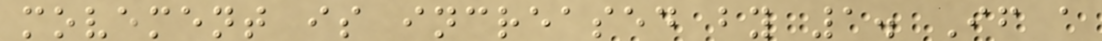movement is increased by 1. If a
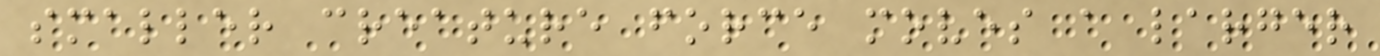smaller creature force moves a larger
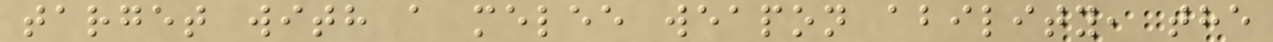target with a melee weapon ability, the
